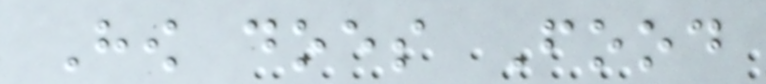How does Food
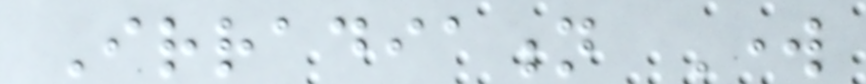Irradiation Work
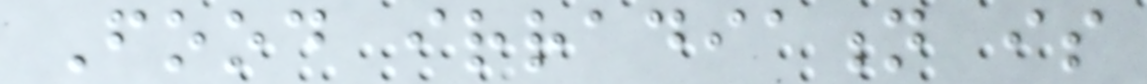Food irradiation is
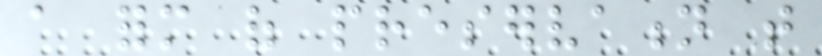a form of preservation that
